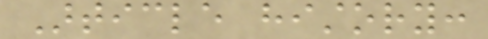Article history:
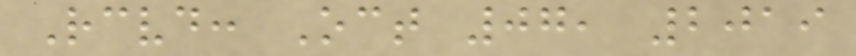Received: Oct 07, 2019
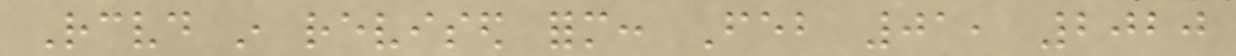Received in revised form: Feb 01, 2020
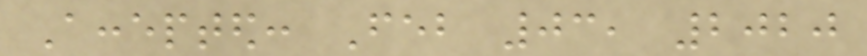Accepted: Feb 03, 2020
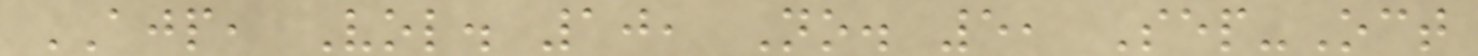AJP, Vol. 10, No. 5, Sep-Oct
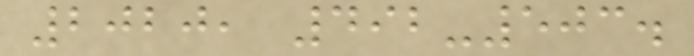2020, 492-503.
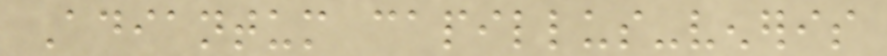Adiantum capillus-veneris
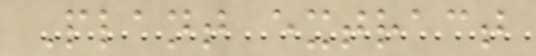Plant extract
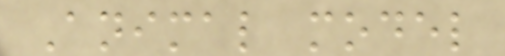Animal model
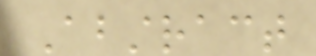Abstract
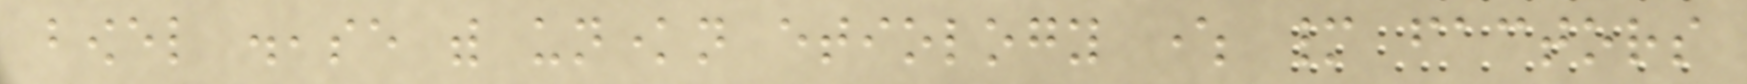bowel disease with unknown etiology where many factors
